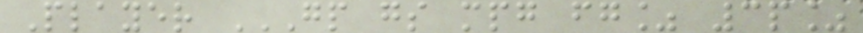Player GP GS MPG FG% 3P%
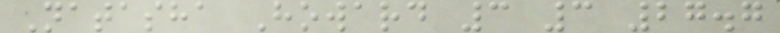Natasha Howard 3 3 27.7
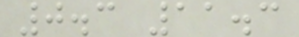0.3 11.3
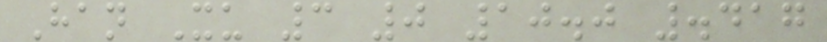Han Xu 3 0 10.0 .417
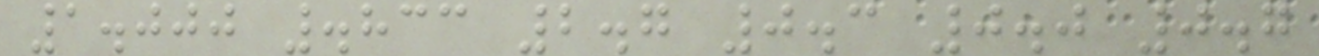1.000 .833 2.7 0.3 0.0 0.7
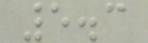5.3
